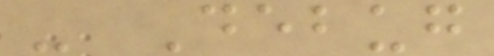- Debug
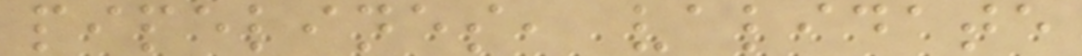pipelines, validate
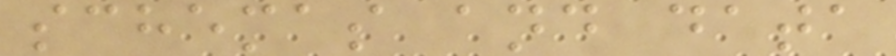schemas and data
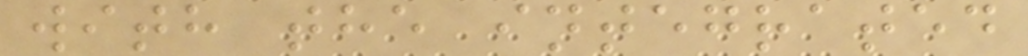with the integrated
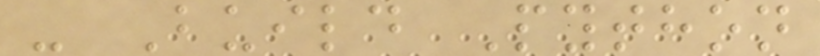- Build Python
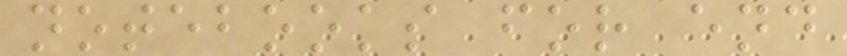notebooks for end
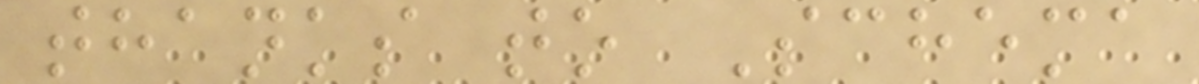thanks to Schema
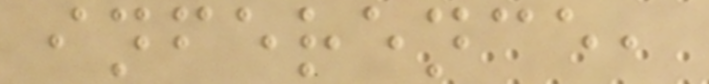inference,
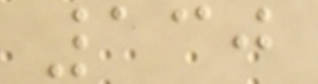130
